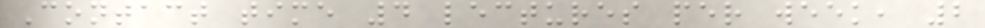Contact time 4 lectures per week, 2
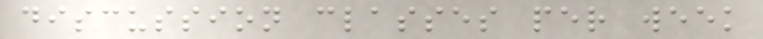discussion classes per week
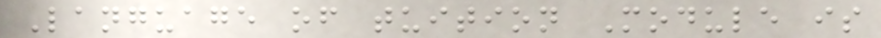Language of tuition Module is
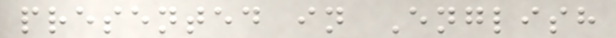presented in English
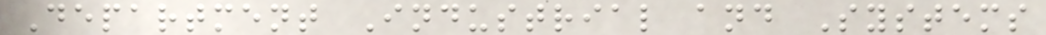Department Industrial and Systems
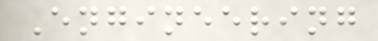Engineering
